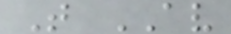T AV
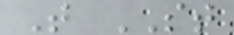T ST
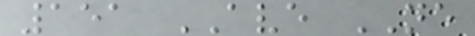151 AVE NE
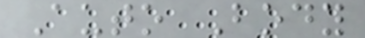Auto Body
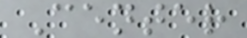Center
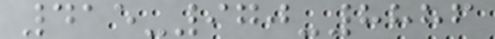415-970-8886
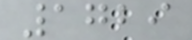1729
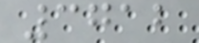3712
